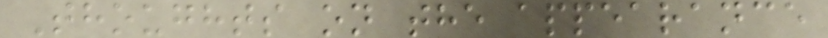Thoughts on the appearance
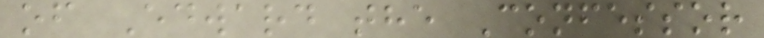of Edward the Confessor
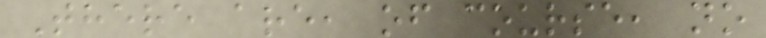There are, of course, no
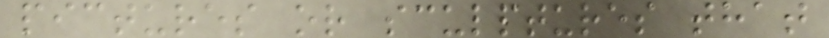pictures or sculptures that
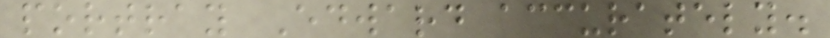portray Edward accurately.
